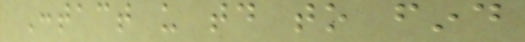Contact us today to find
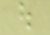out
